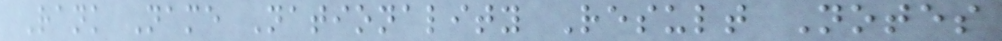Rank Name Nationality Result Notes
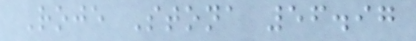Roje Stona 56.97
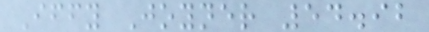Iffy Joyner 54.92
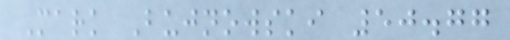Mark Bujnowski 50.77
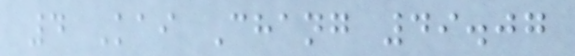4 Kai Chang 49.07
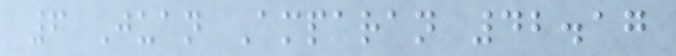6 Juan Amparan 42.17
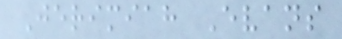Jerimiah Evans
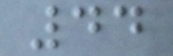44
